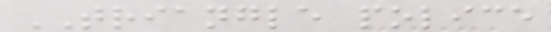TRIANGLE police
